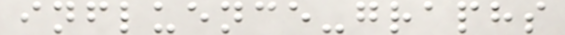influence-graphs
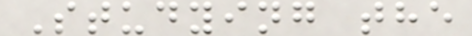Studying the
